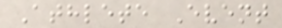Athlete Event
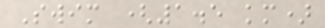Swim (1.5 km)
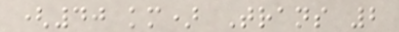(40 km) Trans 2
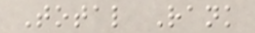Total Rank
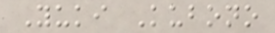Yuki Kubono
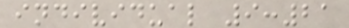individual 9:21
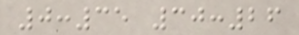0:35 30:26
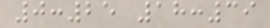0:25 18:39
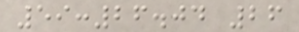59:26.04 26
